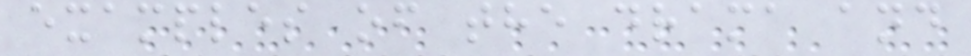examples of the drama and
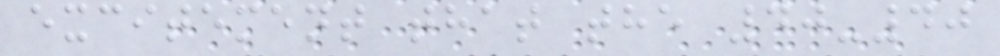excitement that the 40-40
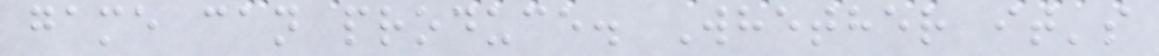game can produce. Whether it's
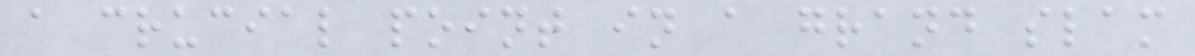a crucial point in a grand slam
